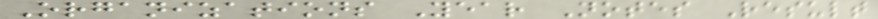Organizations Year Notes Result
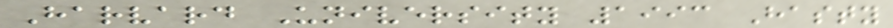Harvard University 1993 Hasty
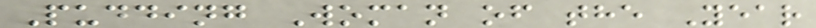Pudding Woman of the Year
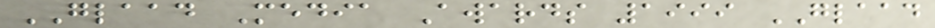GLAAD Media Awards 1999 GLAAD
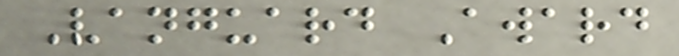Vanguard Award
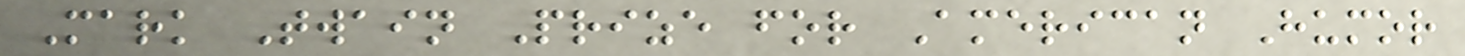Mark Twain Prize for American Humor
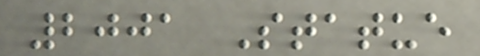2001 Statue
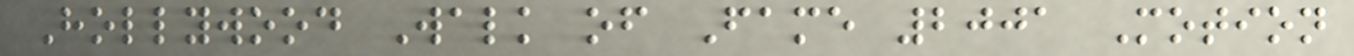Hollywood Walk of Fame 2001 Motion
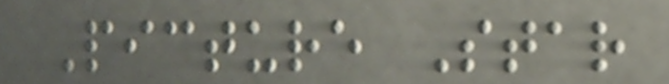Picture Star
